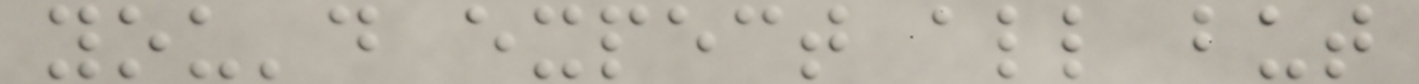you'd expect all but
